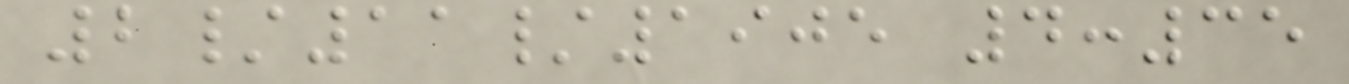2/11/1905 4:35
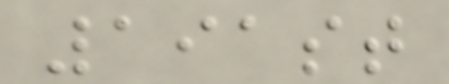191st
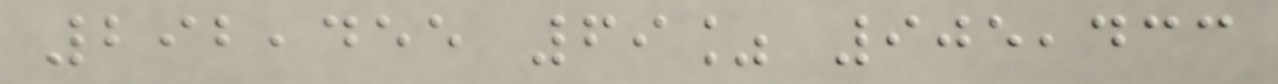292,455 69% 905,433
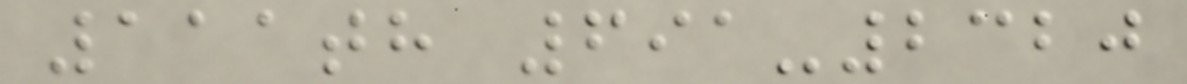111th 691-2320
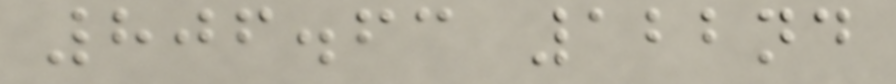806.63 122nd
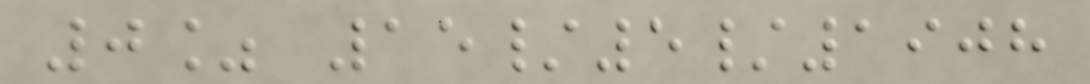0% 15/5/1908
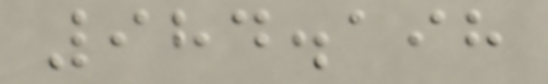984.198
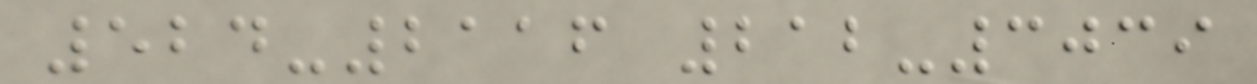524-2116 212-3039
